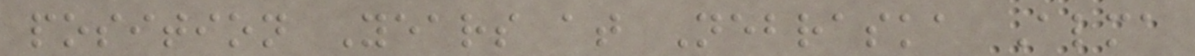position Years at Nebraska Alma
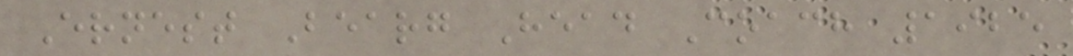Ernest Bearg Head Coach 1925
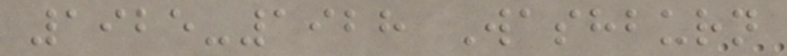1925-1928 Washburn
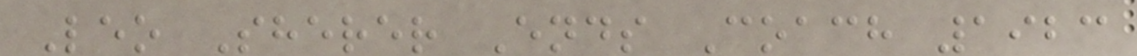Leo Sherer Ends Coach 1923
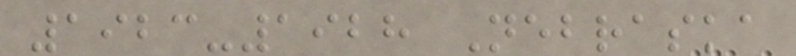1923-1928 Nebraska
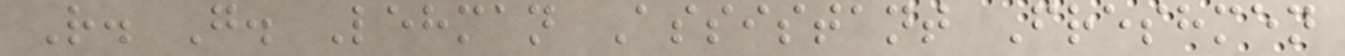R. G. Lehman Assistant Freshmen
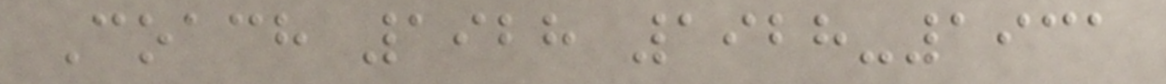Coach 1928 1928-1931
